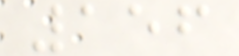156
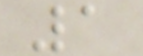1
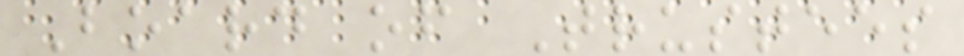Board of Trustees
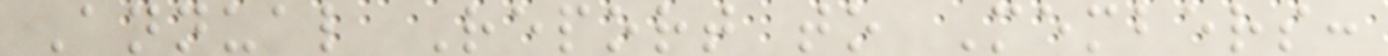Annual Report to Members:
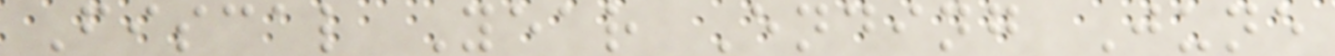Fiscal Year Ending June
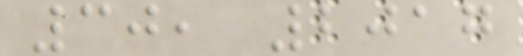30, 2017
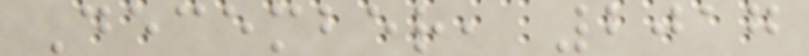December, 2017
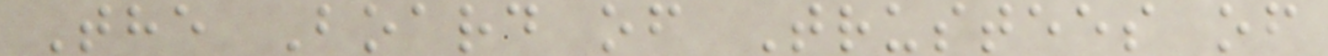The Board of Trustees of
